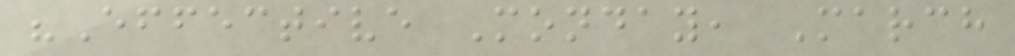"Effective Monday, March
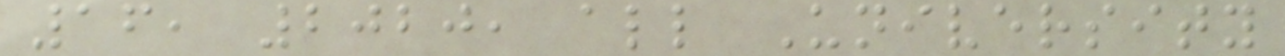16, 2020, all University
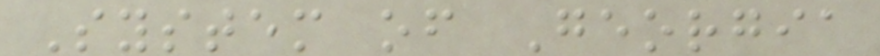System of Georgia
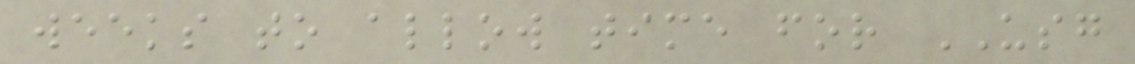weeks to allow time for USG
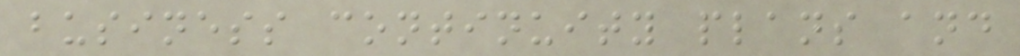business continuity plans and
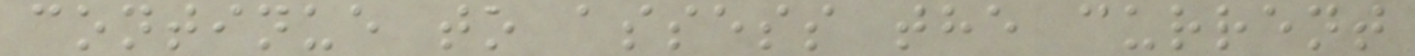continue to assess the current
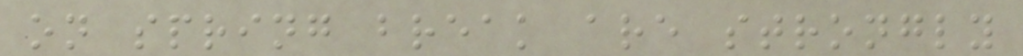on spring break are strongly
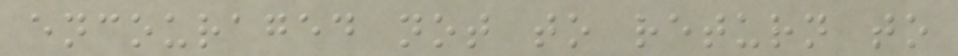encouraged not to return to
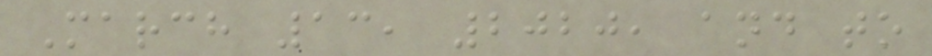March 13, 2020, and to
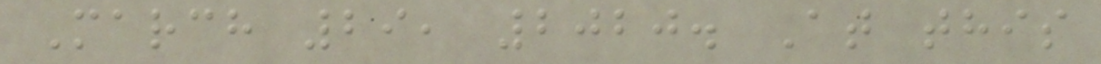March 29, 2020. At this
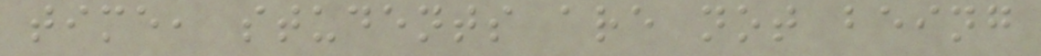time, students are not being
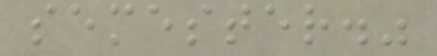semester."
